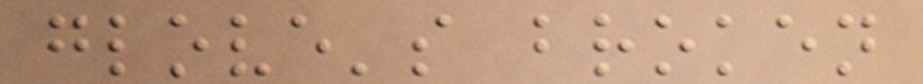glove's broken
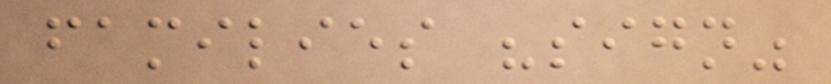families "sign"
